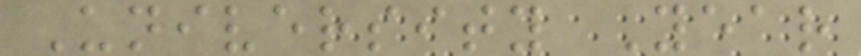University Year
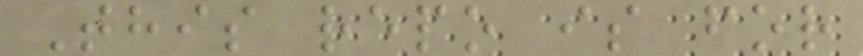This repo is for
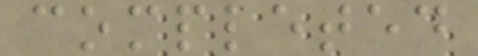completed
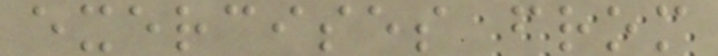exercises from
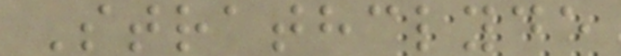Strathclyde
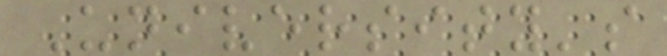University's
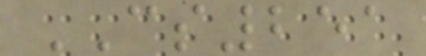CS251
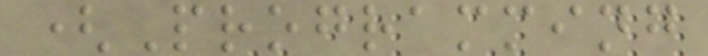(Programming
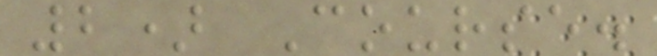2) Course.
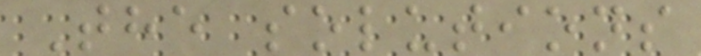The solutions
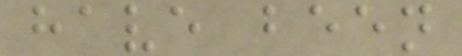have been
